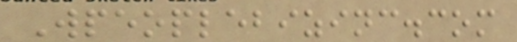Wpeoplebizinc.com
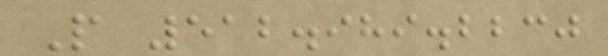P 512.989.2230
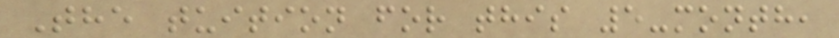The tuition for this 5-month,
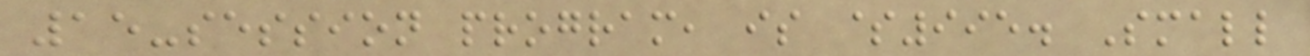15-session program, is $995. Small
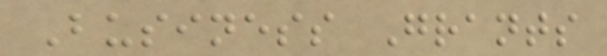Business Grants
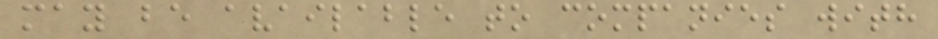may be available to companies with
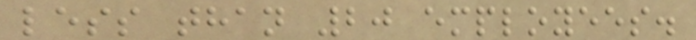less than 20 employees.
